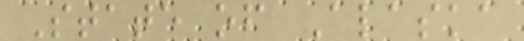State of Alaska
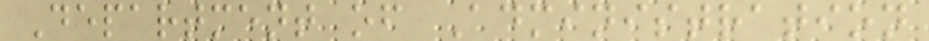Department of Administration
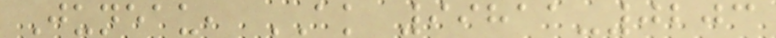Juneau, AK 99811-0203
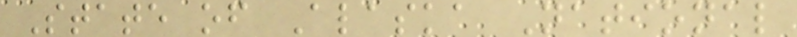State of Alaska National
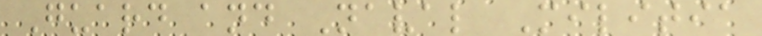Guard and Naval Militia
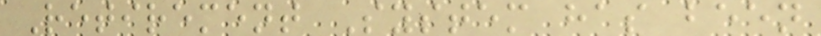Retirement System has been
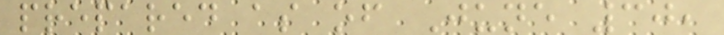prepared as of June 30,
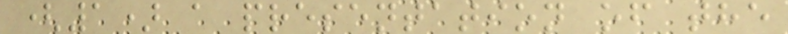(1) a presentation of the
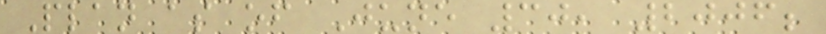Plan as of June 30, 2006;
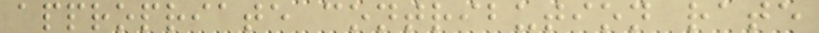appropriate contribution rate
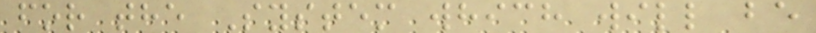for the System which will be
